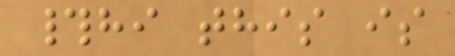#hi this is
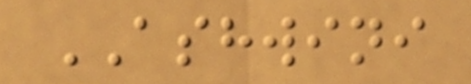ASHWINI
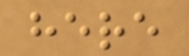here
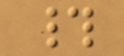#
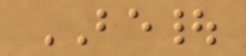BE|
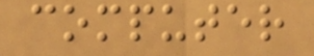computer
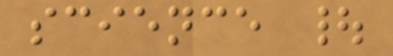science |
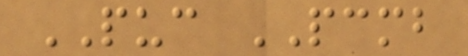PUC PCMB
